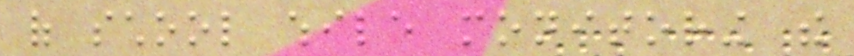of school while monitoring the
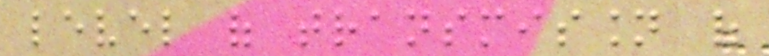level of transmission of
